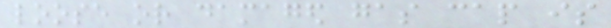loose or damaged gas cap is
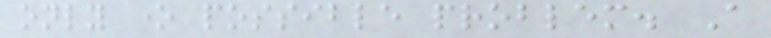only one possible problem. A
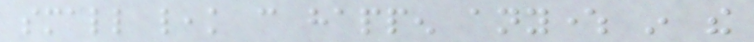small leak can happen anywhere in the
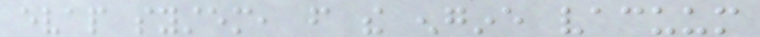evap system, from the engine vacuum
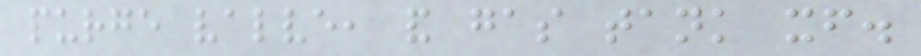purge valve, and gas tank itself.
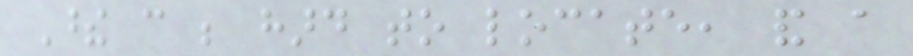These can be hard to locate, and a
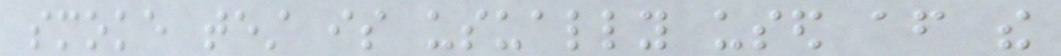smoke test is usually used after the
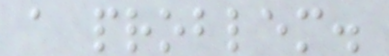a problem.
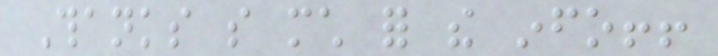Thanks so much for the info!!
